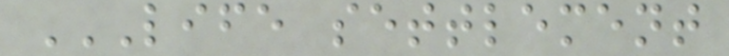LIFE SETTLEMENT
